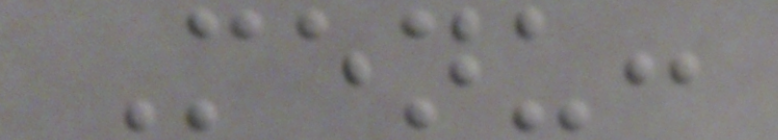Menu:
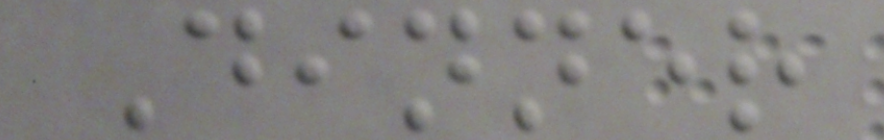Dinner
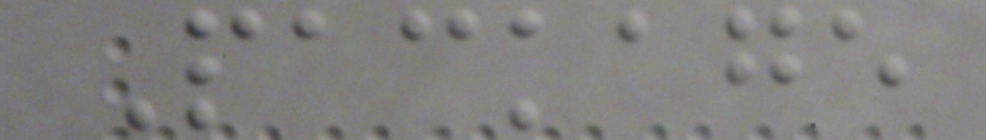Package
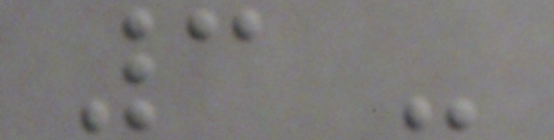3 -
